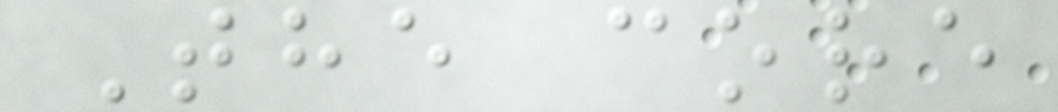The core
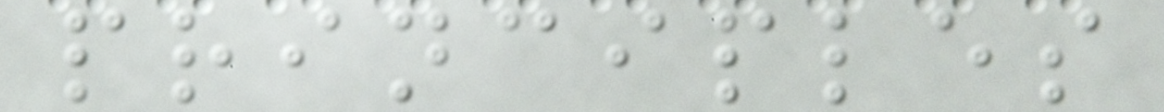principles
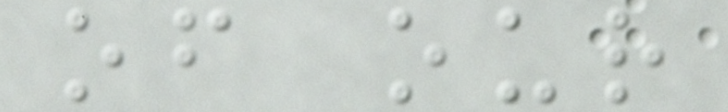of our
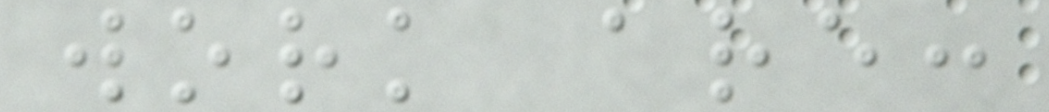work are:
